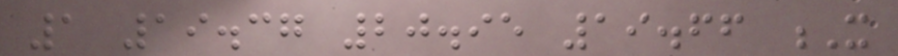1 19.37 20.95 19.66 X
